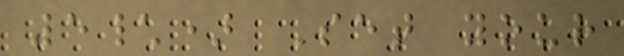5\) Set your
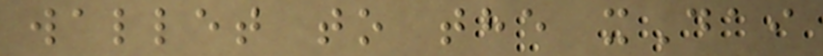wallet to the xDai
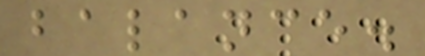balance.
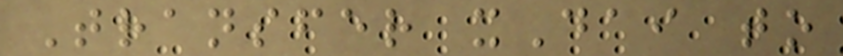Transfer xDai to
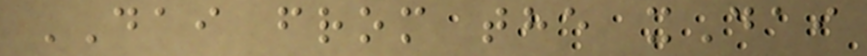DAI from the xDai
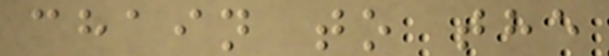chain to the
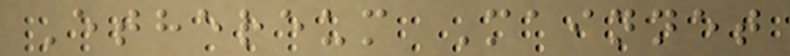Ethereum Mainnet
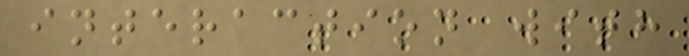interaction with
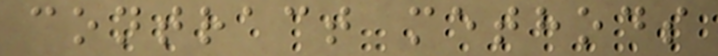contract methods
